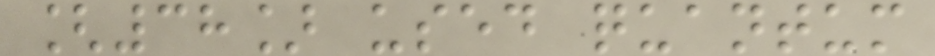[38] used quantum
